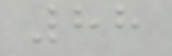88
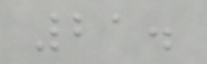21.
